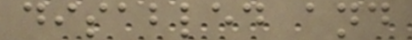disabled and
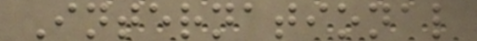International
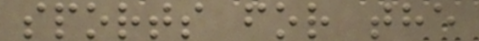sports for the
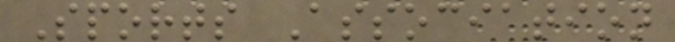Sports Association
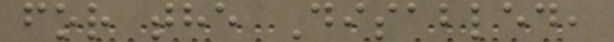for the Disabled,
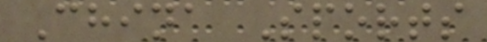China Sports
